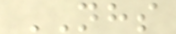NHS
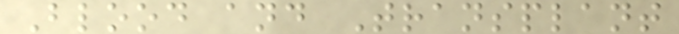Blood and Transplant
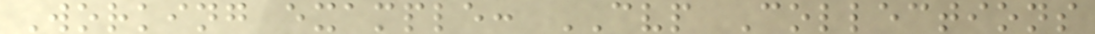Working example: CVP Collections
